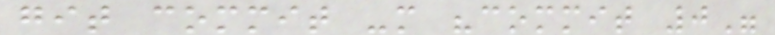git commit -m "commit 0"
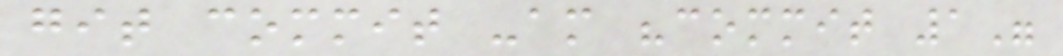git commit -am "commit 1"
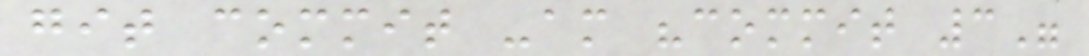git commit -am "commit 3"
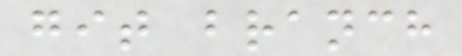git branch
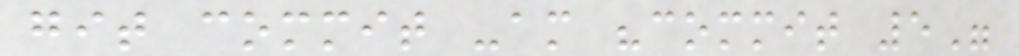git commit -am "commit 5"
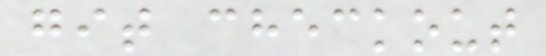git checkout
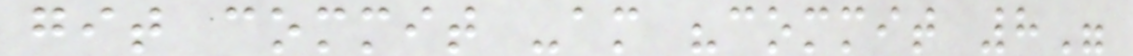git commit -am "commit 8"
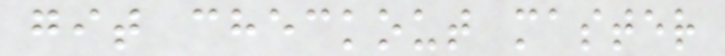git checkout master
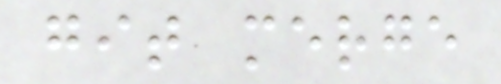git merge
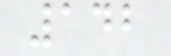142
